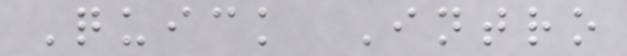Quick Intro
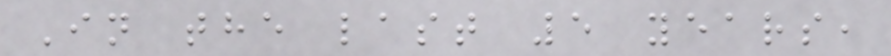In the last 5 years,
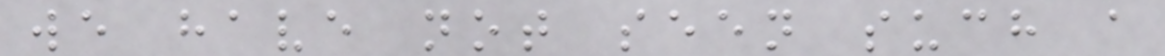we have not seen such a
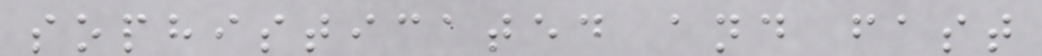sophisticated and fast
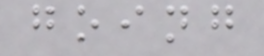going
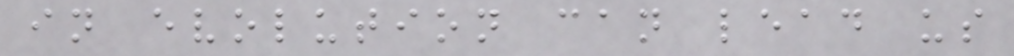in evolution can lead us
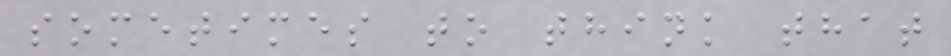sometimes to think that
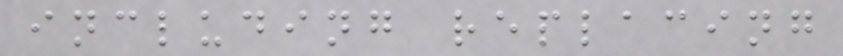including replacing
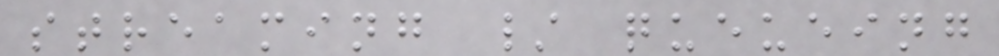streaming / queueing
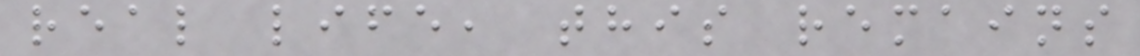real life, this remains
